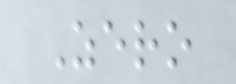Zero
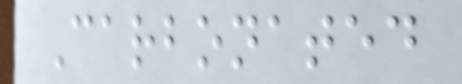Carbonated
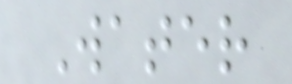Water
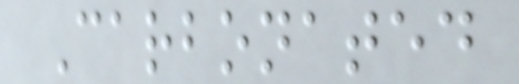Carbonated
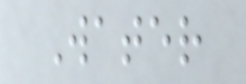Water
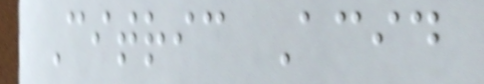Citric Acid
